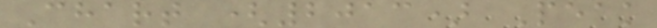Chart (2013) Peak
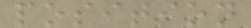position
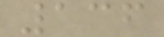136
